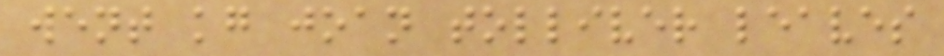went kg joan tolliver leaves
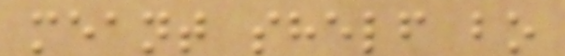meant shelf bo
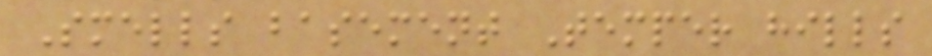Smells basement Temper hills
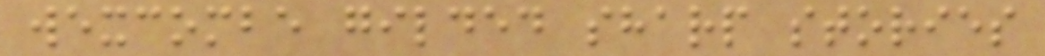wexcombe gilded sharp stories
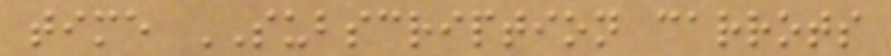time SUBSCRIPTION carrots
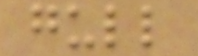gull
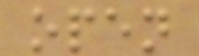open
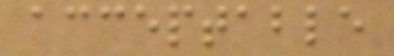acceptable
